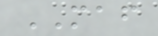MAF
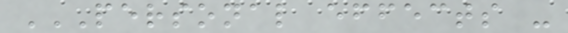PERSONAL EFFECTS -
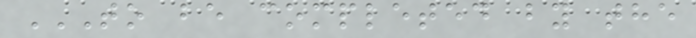TO BE COMPLETED BY THE
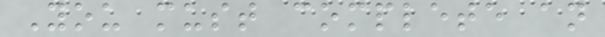You must complete an
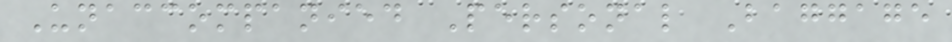Unaccompanied Personal Baggage
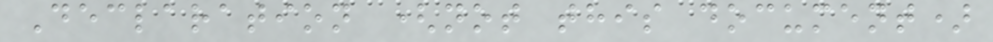Declaration (not this document)
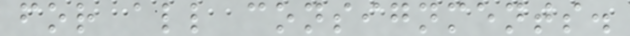for all consignments.
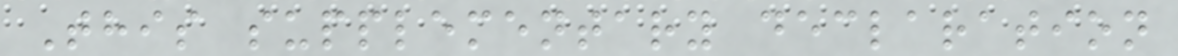This supplementary declaration
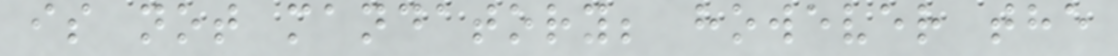is not mandatory; however the
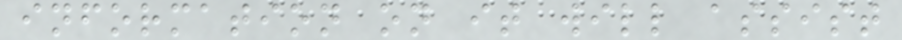information on it will assist
